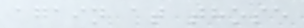again at those
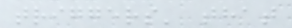triggers' that
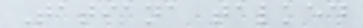Tatiana talked
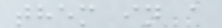them in a
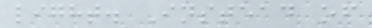light. Instead of
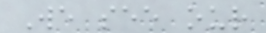We see our
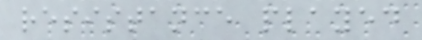resistance played
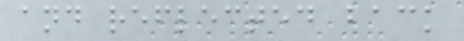and reflected back
